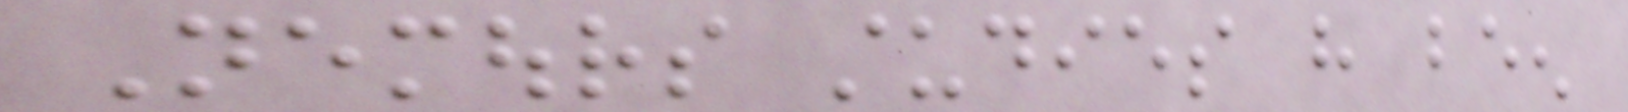Nemours studies have been
